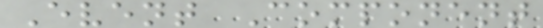Event Component
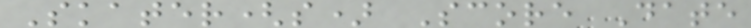Skater(s) Score Date
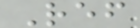Ref
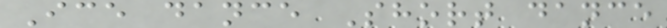Ice dance Short dance
